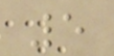5
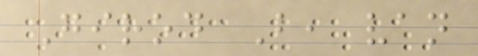Girod B, van
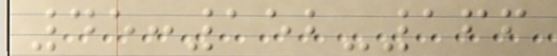45:152-166
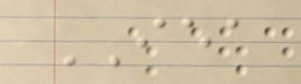IEA
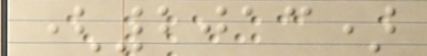(2013)
